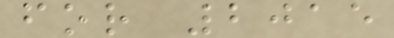for 2015
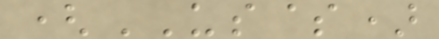(US$)
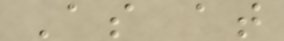As at
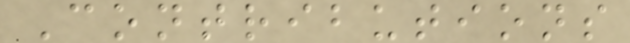Contributions
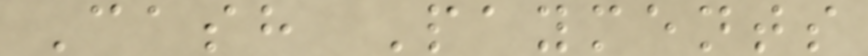Cash Payments
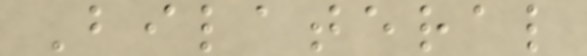Bilateral
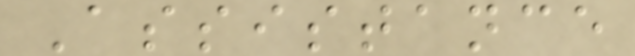Assistance
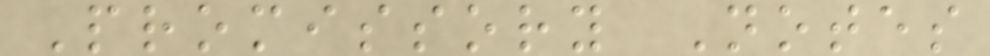Promissory Notes
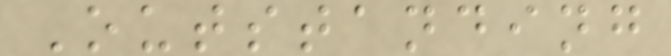Outstanding
